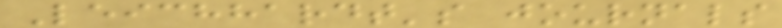Leichhardt's journals
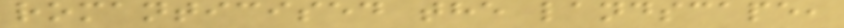romanticised the landscape,
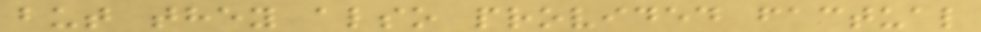but they also provided factual
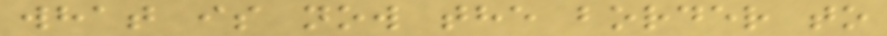what is now the border to
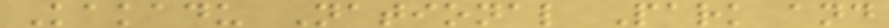Kakadu National Park and
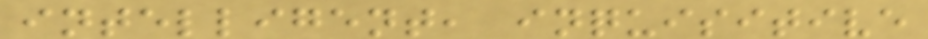intelligent, inquisitive
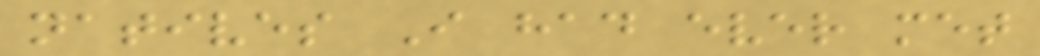natives I had ever met
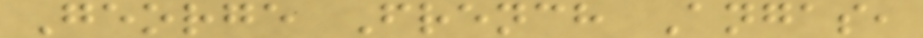George French Angas,
